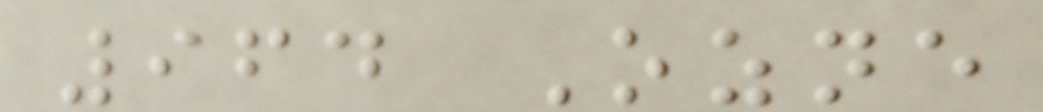964 Ozne
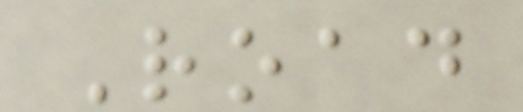Road
